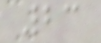23
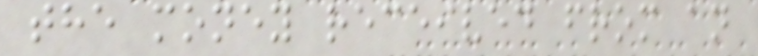the money received from an
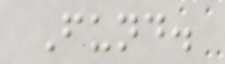Fund.
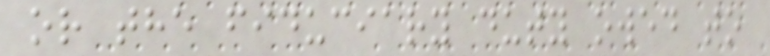or the fiduciary duty owed to
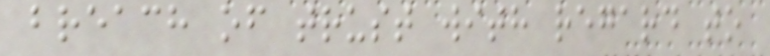breach of trust with regard to
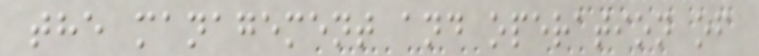the management and operation of
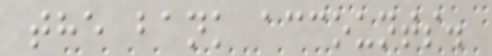the bank accounts.
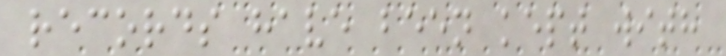records have been kept with
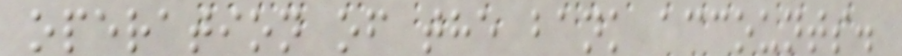operation of the bank accounts.
